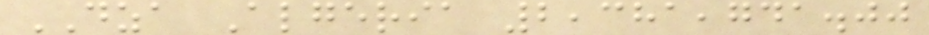DZA Algeria 2,381,741.00
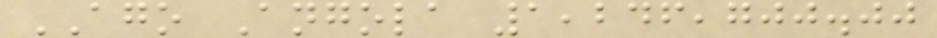AGO Angola 1,246,700.00
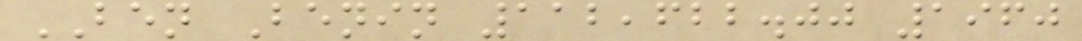BEN Benin 112,622.00 1960
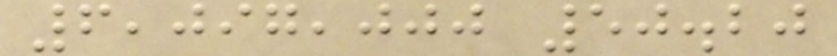6,097,000 50.20
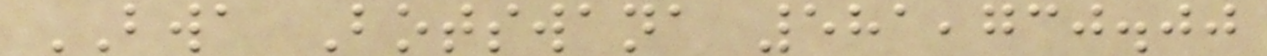BWA Botswana 581,730.00
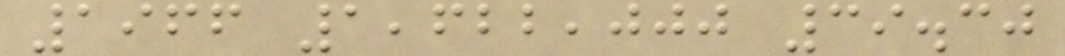1966 1,622,000 39.30
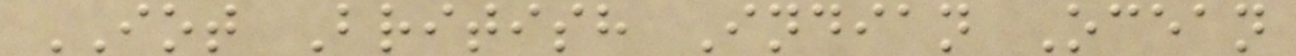IOT British Indian Ocean
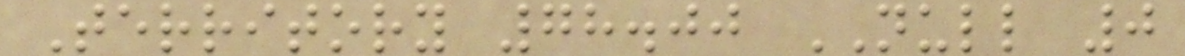Territory 78.00 NULL 0
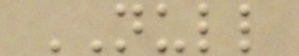NULL
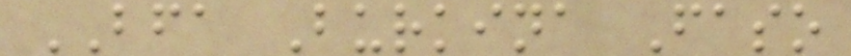BFA Burkina Faso
